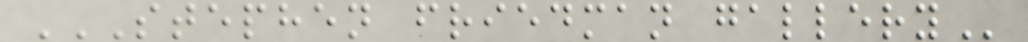STEPHEN FRIEDMAN GALLERY
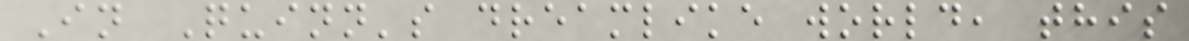In Quinn's dreamlike world, this
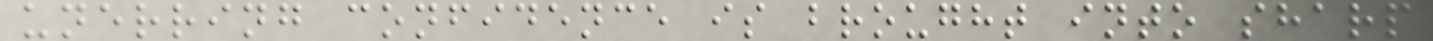unerring confidence is brought into sharp
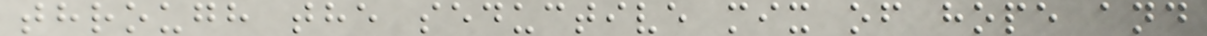through the seductive mix of hope and
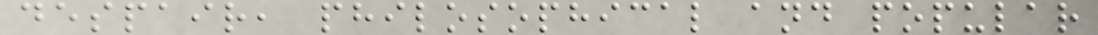despair, philosophical and popular
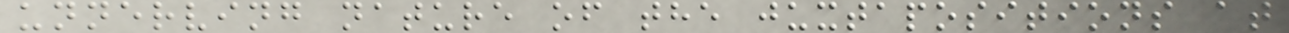unnerving nature of the juxtapositions at
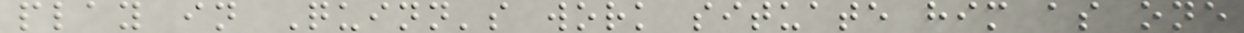play in Quinn's work situate him as one
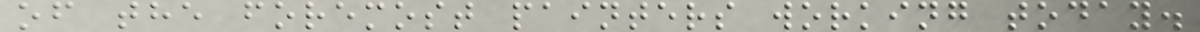of the foremost painters working today.
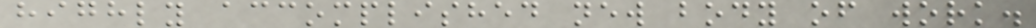highly accomplished new body of work.
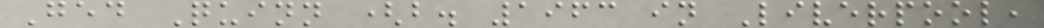Ged Quinn (b. 1963 in Liverpool,
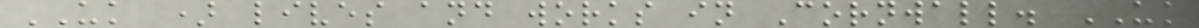UK ) lives and works in Cornwall. UK
